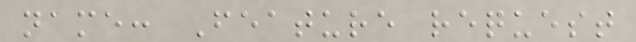name: Feature request
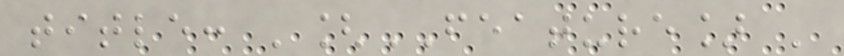title: '[FEATURE] '
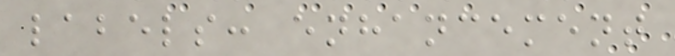labels: enhancement
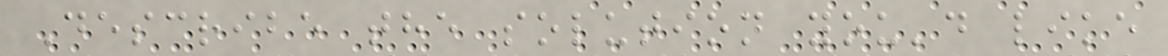Describe the solution you'd like
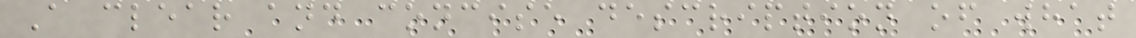A clear and concise description of what
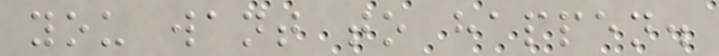you want to happen.
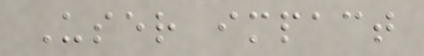User impact
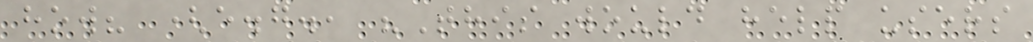how? (e.g., "This would help users
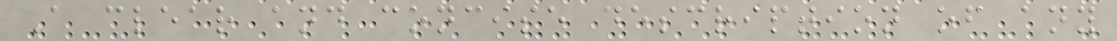A clear and concise description of any
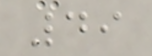49
